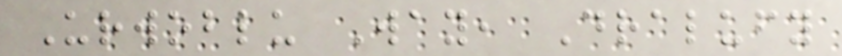Urwoblu Way, Dralufy
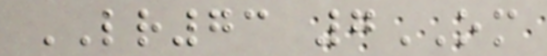LR73 7OM
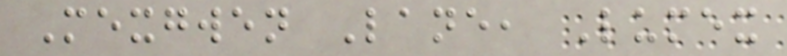Mexgwen Lane, Lumex
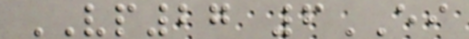VP27 6EI
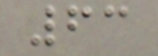63
